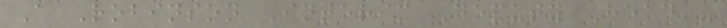A Robinson Interim Deputy Head -
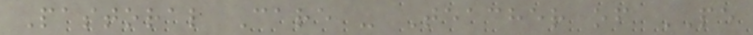Pastoral Care - Teacher of PE
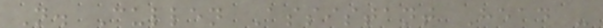N. Cullen Assistant Head -
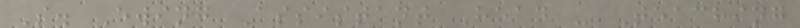S. Ewing Assistant Head - Teaching
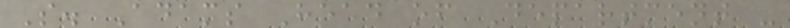S. Adams Head of Department -
